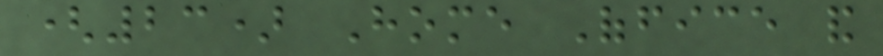(23) Home Office and
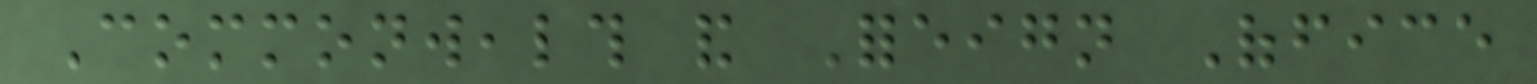Commonwealth and Foreign Office
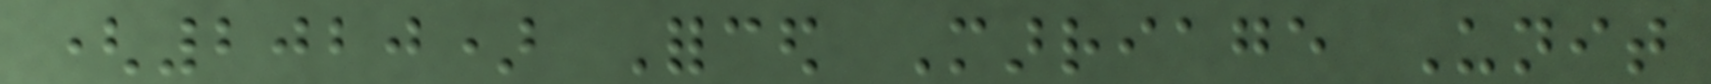(2020) Forced Marriage Unit
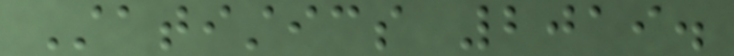Statistics 2019.
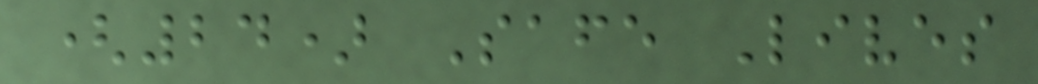(24) Safe Lives
